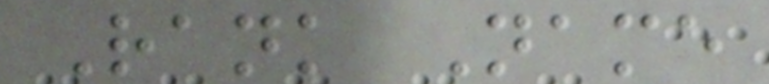Rank Name
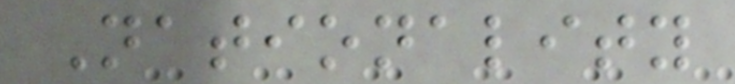Nationality
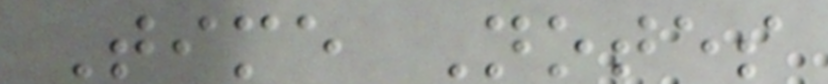Time Notes
